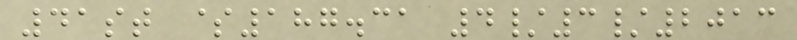41st $187.31 4/3/2013
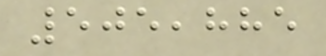505,885
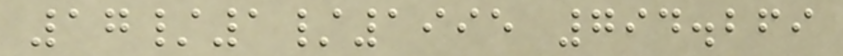17/1/1995 794.269
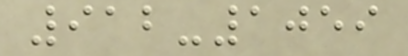912-1059
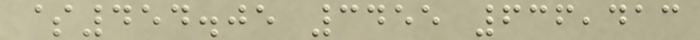$454.05 3455 636,413
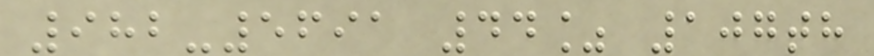982-5691 44% 107th
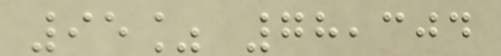95% 78,304
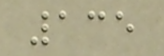135
